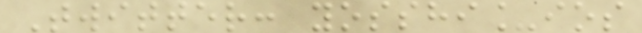Twitter: yosshi_ios
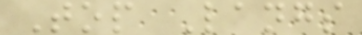Top Langs
